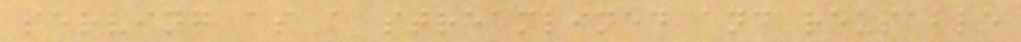serving as a streamlined and reusable
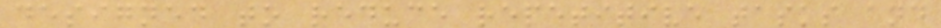designed to reduce repetitive tasks and
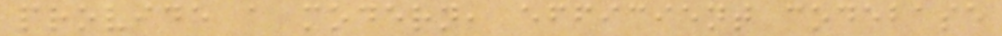provide a modern, efficient codebase
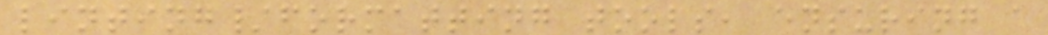linting/formatting tools, ensuring a
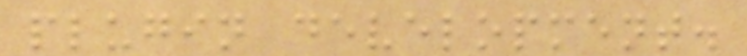plugin development.
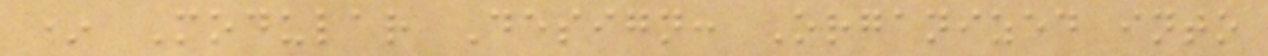* Modular Design: Organized into
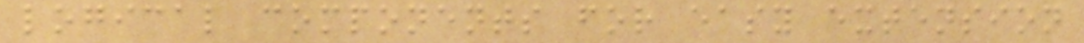logical components for easy extension
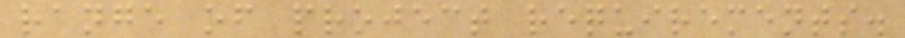range of project requirements.
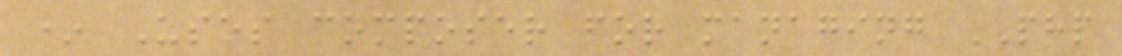* Uses composer for managing PHP
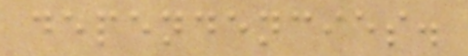dependencies.
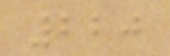220
